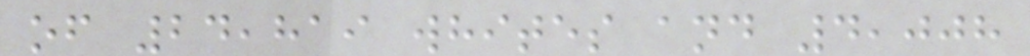of 24,819 whites and 4,008
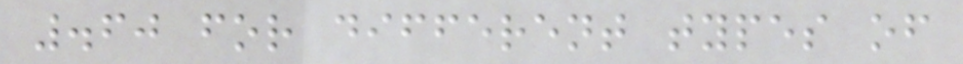.60 for different types of
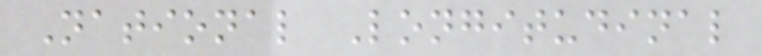National Longitudinal
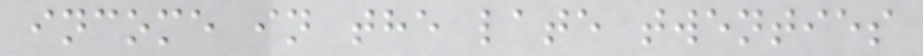income in the late twenties
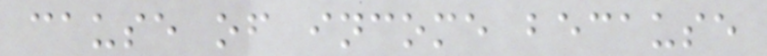cause of income because
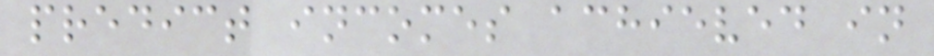predict incomes achieved in
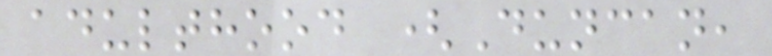adulthood (Duncan,
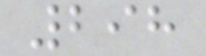298
